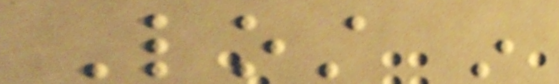Lost in
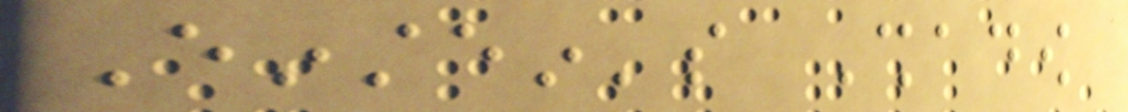Einstein's Shadow
